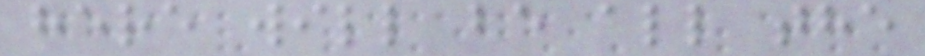here will be all the
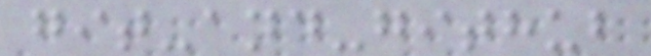git-and-github
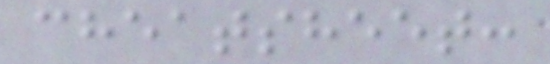cheatsheet:
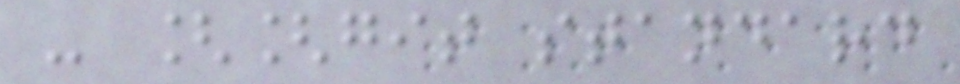- [[git standard
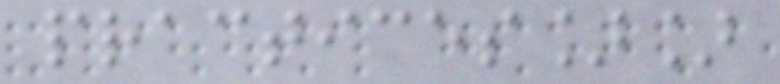practices]]
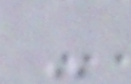-
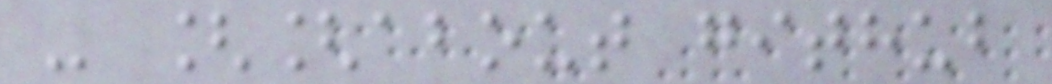- [[about github
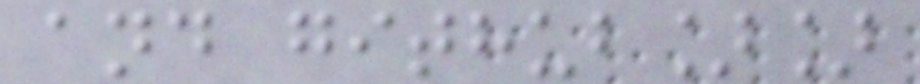and github]]
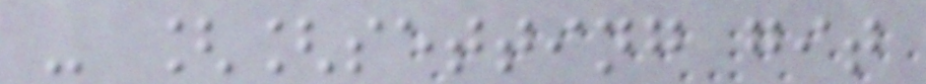- [[setting git
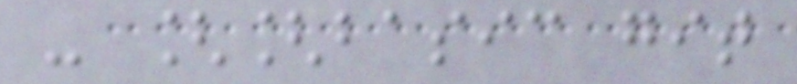- [[basic git
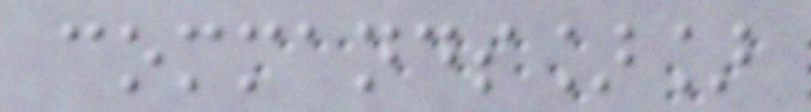commands]]
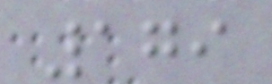179
